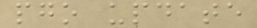pgo update
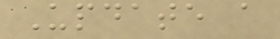Update a
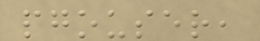pgouser,
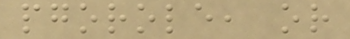pgorole, or
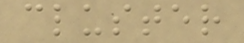cluster
